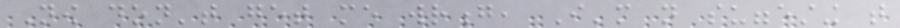Now don't get me wrong, I'm not suggesting that
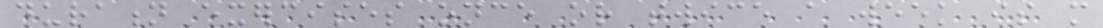duration exercises once or twice a week is more
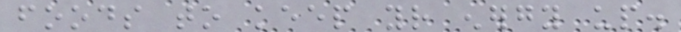foods to keep your energy up.
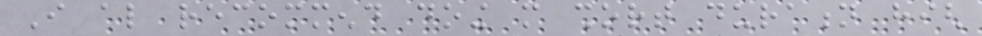I also recommend doing more short duration high
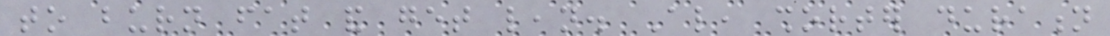to burn fat and get lean. Also, shorter duration
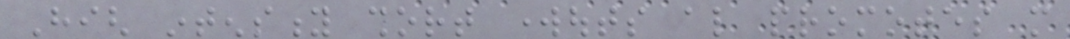High intensity short workouts also promotes more
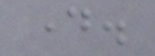day.
